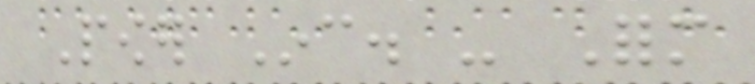Power Inc. - Form
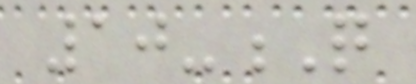10-Q
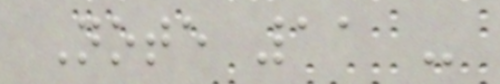Note 11 -
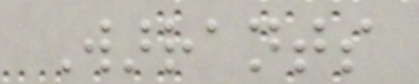Warrants
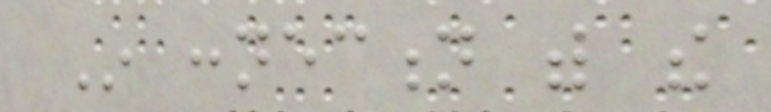In connection with the
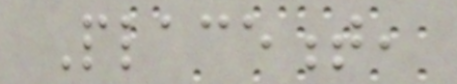Placement,
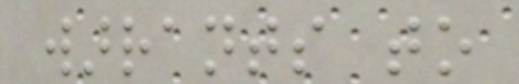warrants to
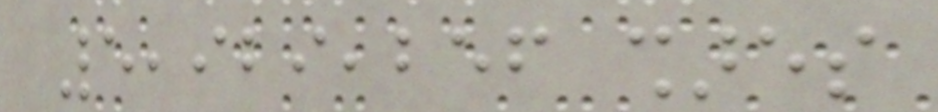5,929,256 shares
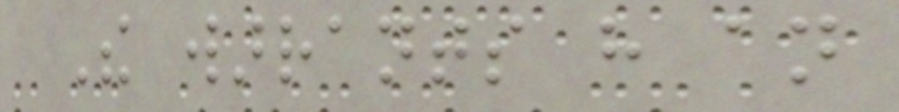The warrants have an
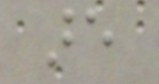are
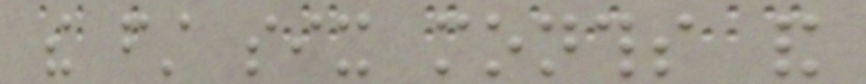the first six months and
